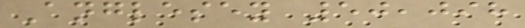Anglesey 50,098
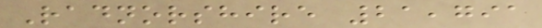Radnorshire 21,791
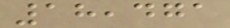18,471
